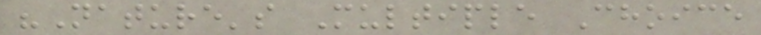"Nature's Multiple Choice
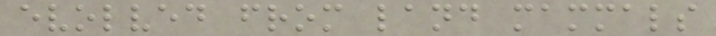evolved from land mammals
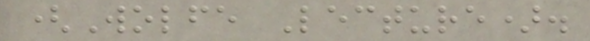(Wolfe Lecture).
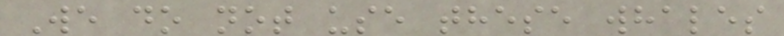We do not use these whales
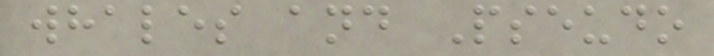whales and Pseudo
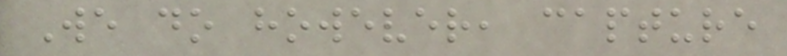We do however, capture
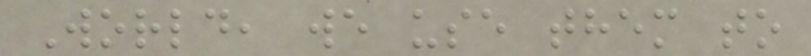World, we use them to
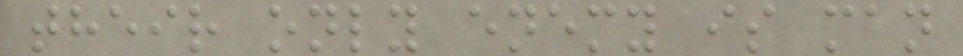their only enemy is man
